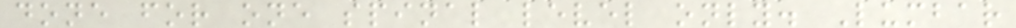done for one spinal level only. Lumbar
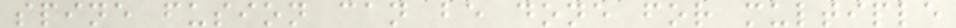spine fusion can be done for multiple
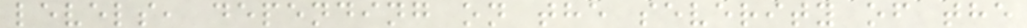levels, depending on the severity of the
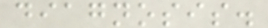diagnosis.
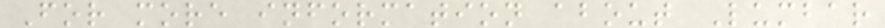For more information about Lumbar
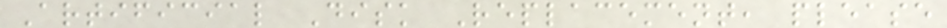Artificial Disk Replacement, please
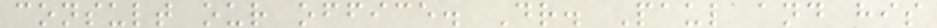consult our office. Dr. Paul and his
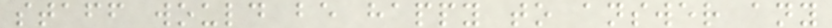staff would be happy to answer any
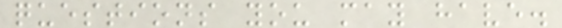questions you may have.
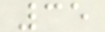35
